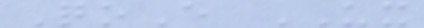QoE UX
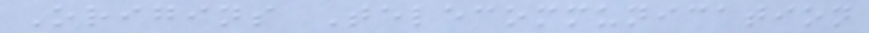Origins Telecommunication
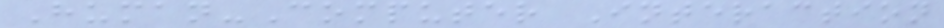Human-Computer Interaction
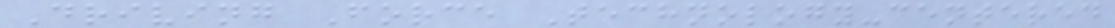Driving Force Technology-centered
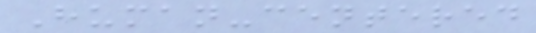Human-centered
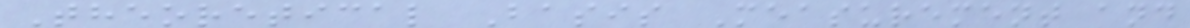Theoretical Basis Measurement and
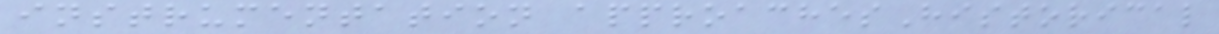instrumentation approachesHistorical
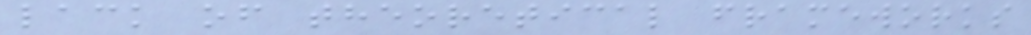lack of theoretical frameworks
